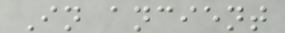In ancient
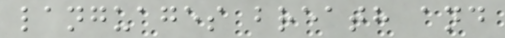languages breath and
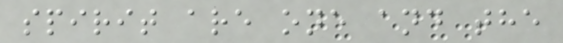spirit are one and the
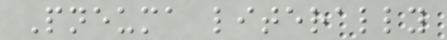Pneuma literally
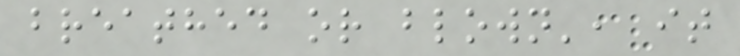breathed or blown', it
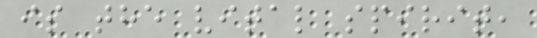is the vital spirit,
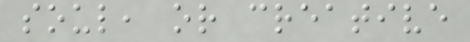soul, or creative
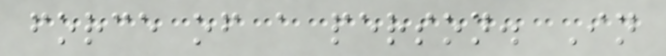force of a person. In
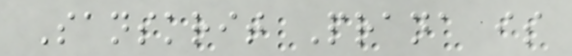Sanskrit Prana is
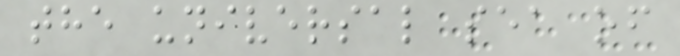the universal sea of
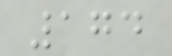174
